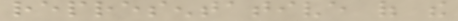representative of the
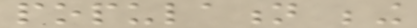population being
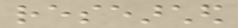researched
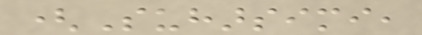(Suharsimi,
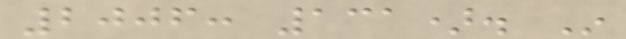2006: 131). In
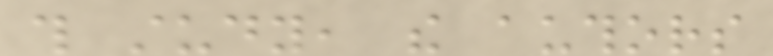this study, the authors
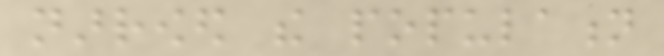narrowed the population
